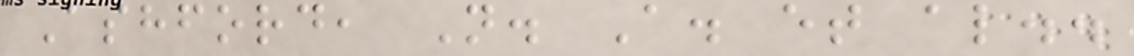Ashford, N. A. et al..
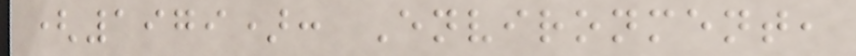(1979): Environment,
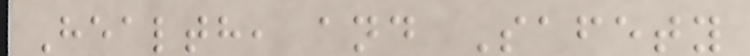Health, and Safety
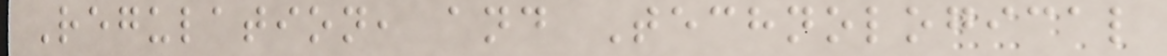Regulation, and Technological
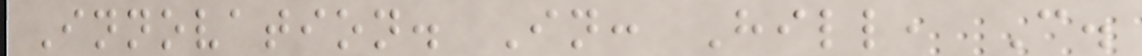Innovation. In: Hill, C.
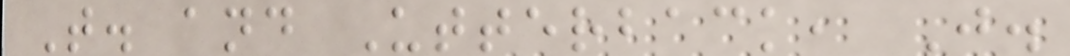T. and Utterback, J.
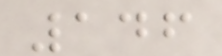146
